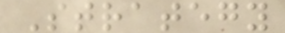Strategy
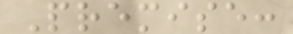Premise:
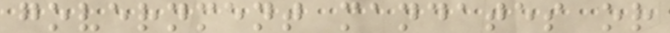government mandates or
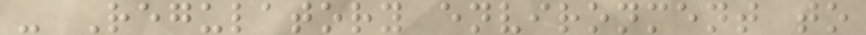- Regulatory environment to
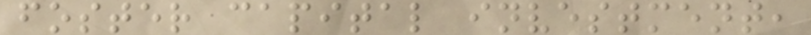foster capital investment,
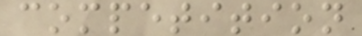competition
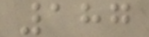187
